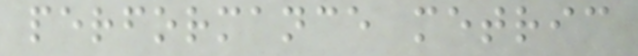performance metric
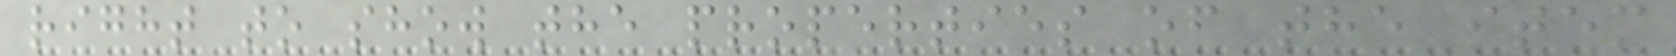right to show the properties of the item
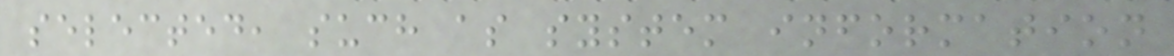selected, such as system information
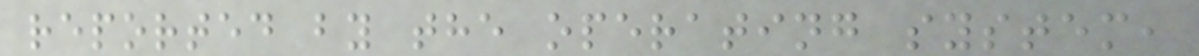reported by the operating system,
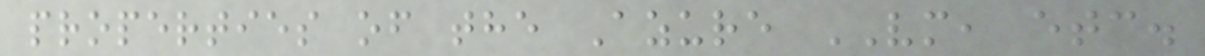properties of the Azure VM, etc.
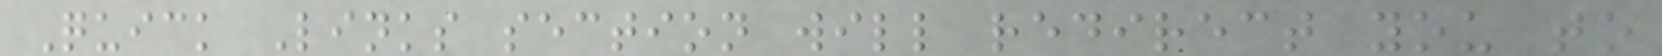Quick Links section will redirect you to
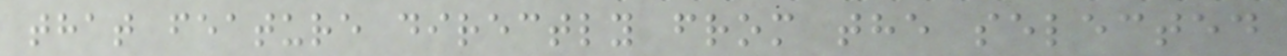that feature directly from the selected
